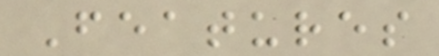Features
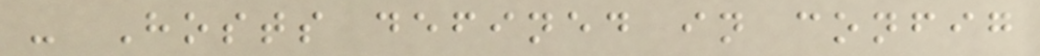- Hosts defined in config
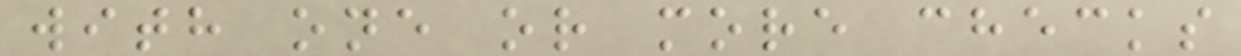with one or more checks
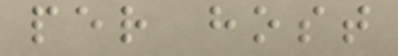per host
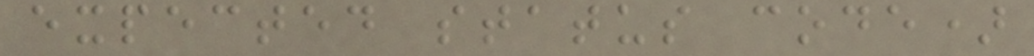expected status code)
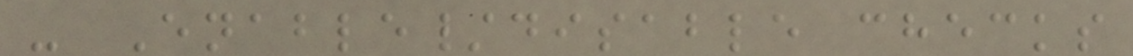- Enable/disable checks
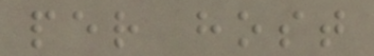per host
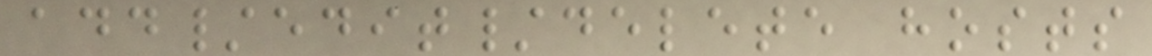add/edit/delete hosts
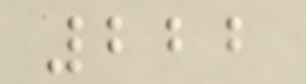222
